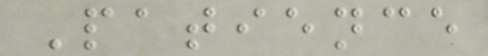Patience
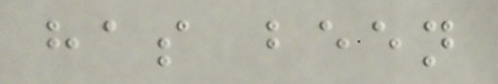has been
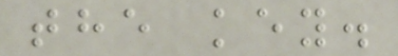the key.
